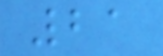21
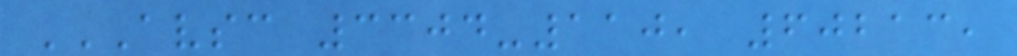AVSC 3304-110, 60213,
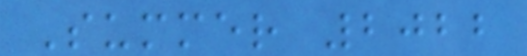Summer 2022
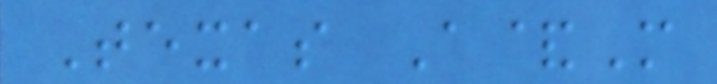Texas A&M
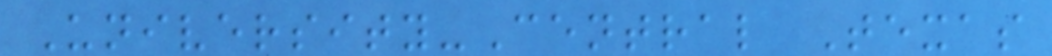University-Central Texas
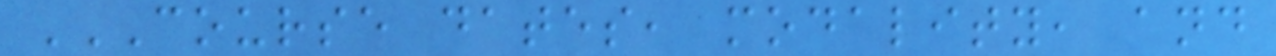COURSE DATES, MODALITY, AND
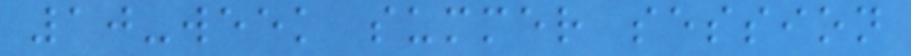10-week summer session
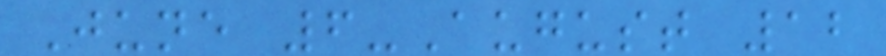June 6-August 12
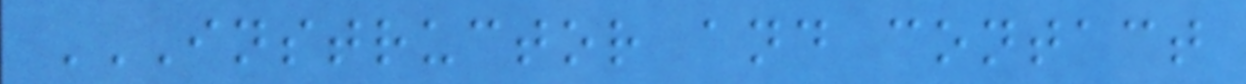INSTRUCTOR AND CONTACT
